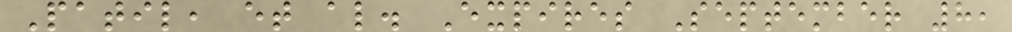Patil, et al. Expires September 8,
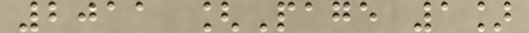2011 [Page 1]
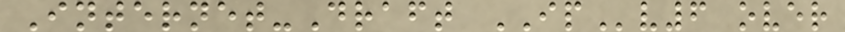Internet-Draft IPv6 over
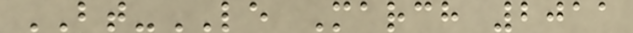BT-LE March 2011
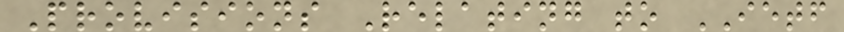Provisions Relating to IETF
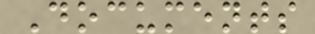Documents
